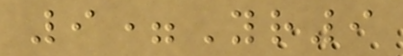9=Yr9
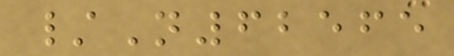/N62565
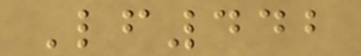Lf442
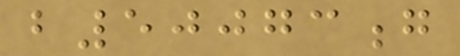b50073g
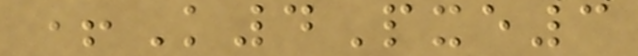+K4Pxe3
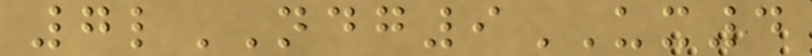7lNDG9UX4
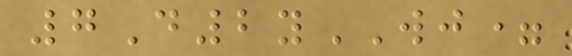7D2yWJ=
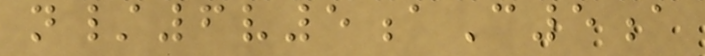n/6v5aC5a
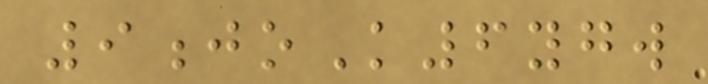9joK6ygw
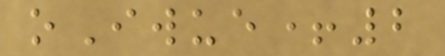oIwue+2
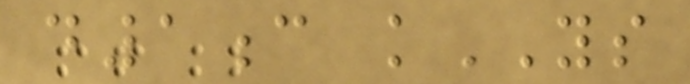d1c kYS
